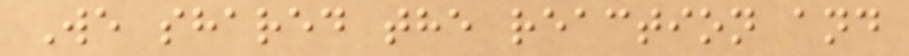We shared the reaction and
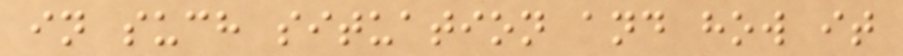in such situation and how it
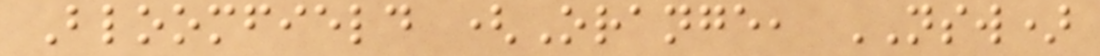Bloomfield (Orange, NSW)
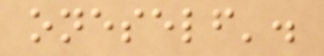oneself'.
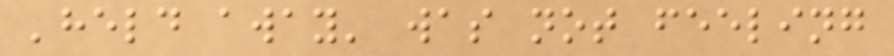'held away' was not feeling
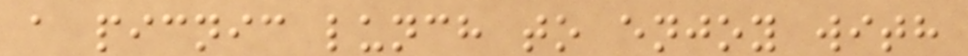a picnic lunch to enjoy with
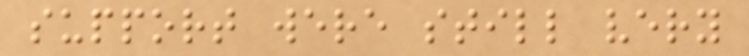support were still very
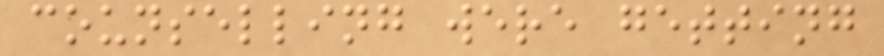counselling were getting
